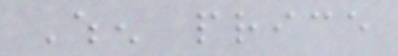When price
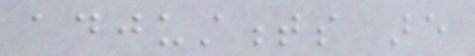adjustments are
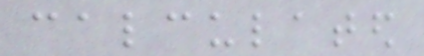calculated
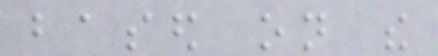based on the
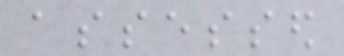assessed
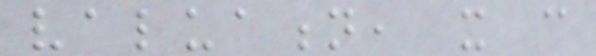valuation, it can
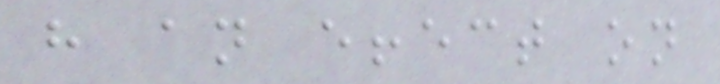have an effect on
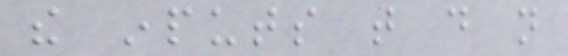the inputs that do not
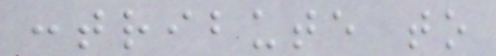contribute to
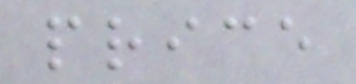price
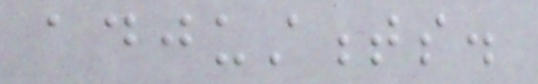adjustments.
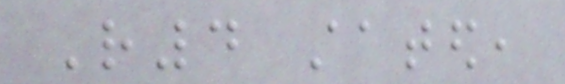R4 stated,
